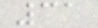31
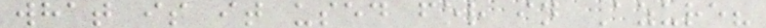what is it used for in Azure?
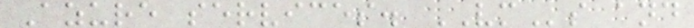Azure services. VMs and
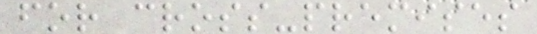for cross-premises
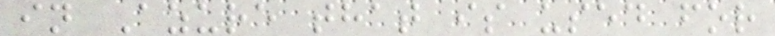in Azure that is used for
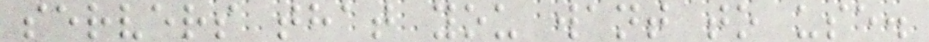servers that you want to use.
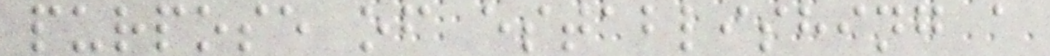purpose of establishing a
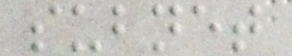subnet
